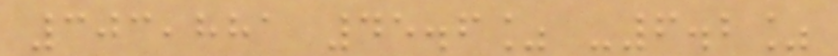303,881 45.6% -6.2%
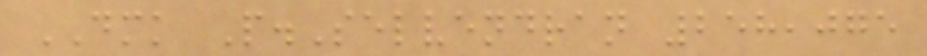DMK P.Selvendran 258,075
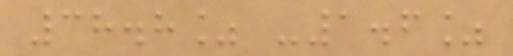38.8% -1.6%
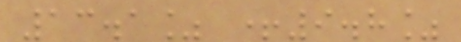13.1% +9.8%
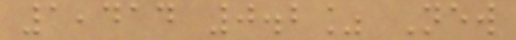1,414 0.2% New
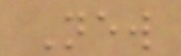New
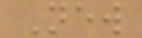New
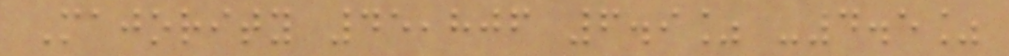Majority 45,806 6.9% -4.5%
